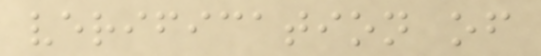verification of
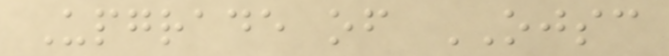Upgrade of OJSC
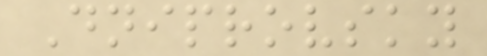Dniprovsky
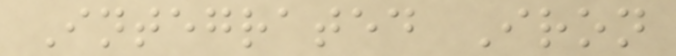Integrated Iron
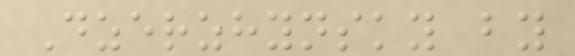Dzerzhynsky by
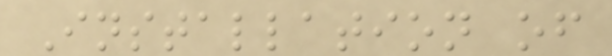Installation of
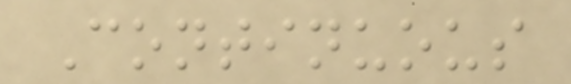Continuous
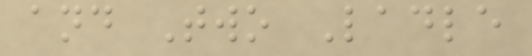and Two Ladle
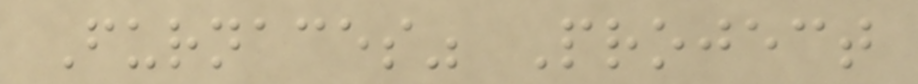Furnaces" Project
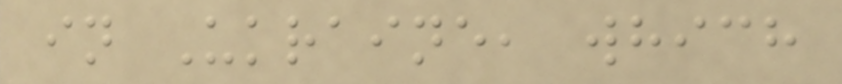in Ukraine, which
